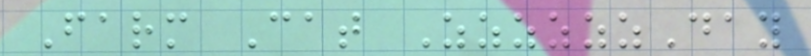Farm Cat ZzzzzzDay
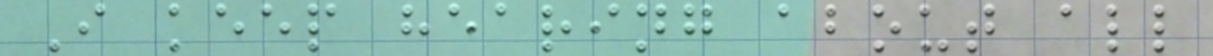I keep hearing about all
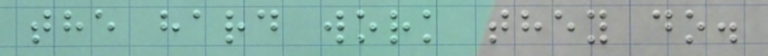the hard work they do.
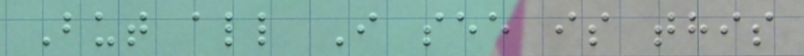But all I see is this
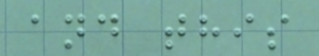and this
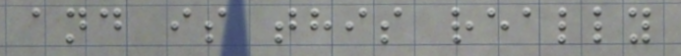and is this really
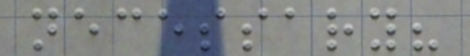necessary?
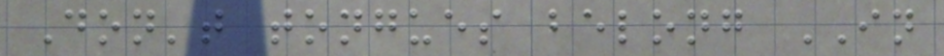Don't tongues belong IN
